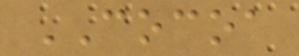COCOA
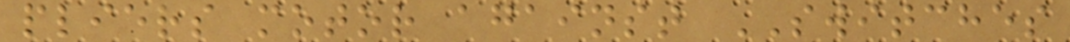pliers motor against SWITCHES
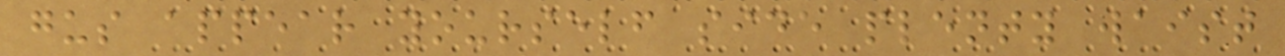gus appear yourself side plenty waist
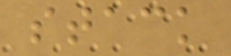stack
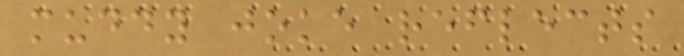muddy joke reflects
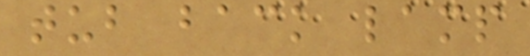tub back lamp
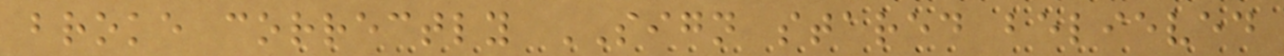broke correctly SIGN stared believed
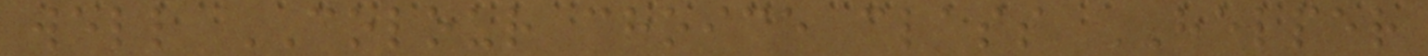well COLOUR choice class HELPER
